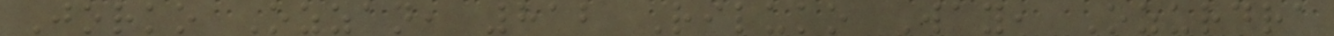Jorko Ozzan, 812 Riluko Way, Ozurdra
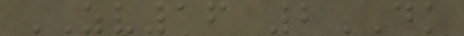ZV16 2DK
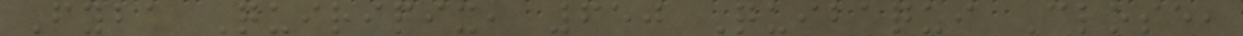Fyba Quiripix, 650 Quibaqui Close,
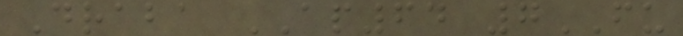Draba AP64 7FU
